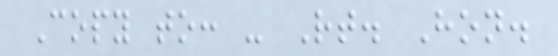Copy to: - Rt. Hon.
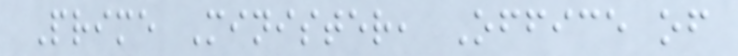Prime Minister, Office of
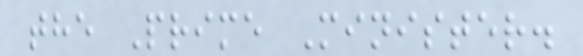the Prime Minister.
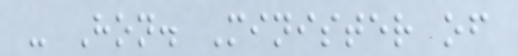- Hon. Minister of
